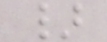}
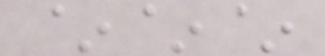~~~
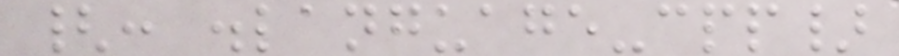{: .language-cpp}
